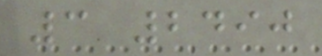3 2490
